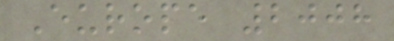Europe 2008
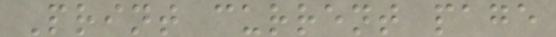Print current page
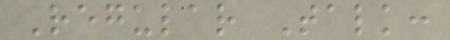Regular Talk:
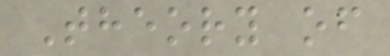Theory of
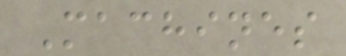Machines
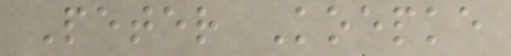Peter Koepke
